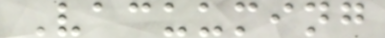Vacuuming
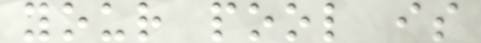your pool is
